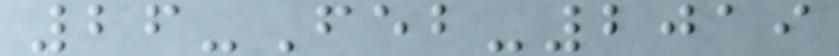26-Feb-2019
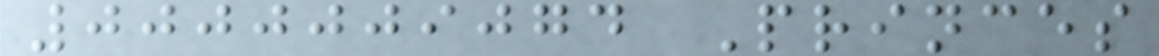0000009074 Princes
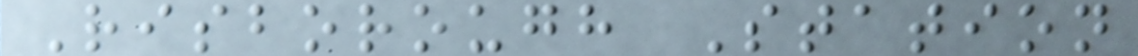Risborough Station
